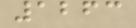1263
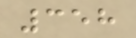358
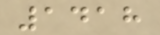1418
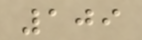109
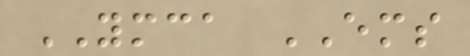YMCA EMS
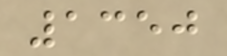1350
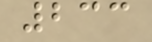233
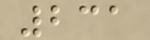231
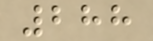288
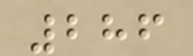286
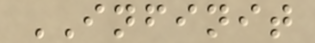INFINIT
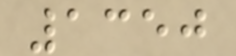1350
